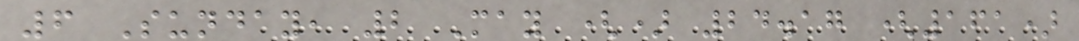6 Sunday, 2 May () 24.17 (161)
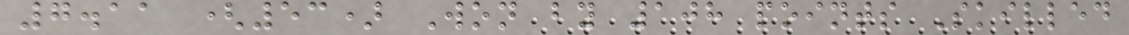7.11 (53) Won by 108 points Skilled
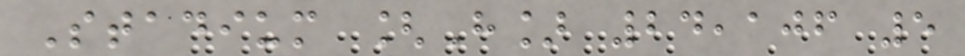Stadium [H] 24,106 5
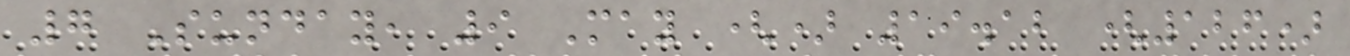7 Sunday, 9 May () 19.12 (126)
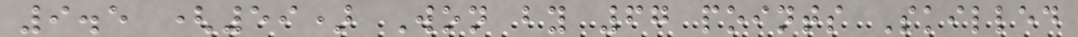9.5 (59) Won by 67 points Skilled
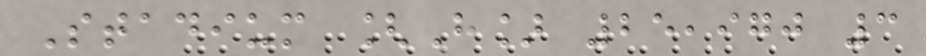Stadium [H] 25,970 3
